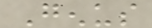Genus
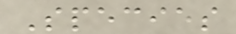Species
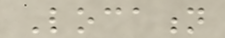Location
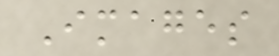Images
